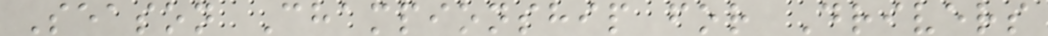Season Championship for Drivers
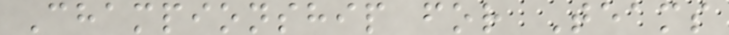Championship for Teams
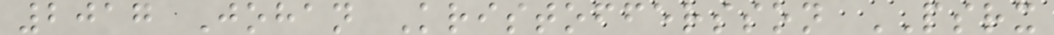2017 Johan Kristoffersson PSRX
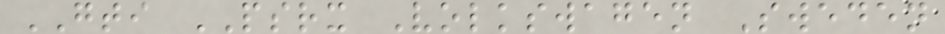GTI PSRX Volkswagen Sweden
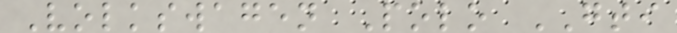Volkswagen Polo GTI
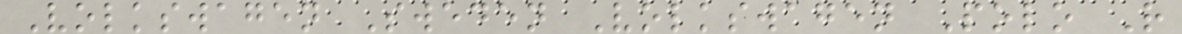Volkswagen Sweden Volkswagen Polo R
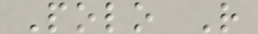Polo R
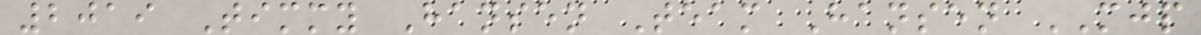2019 Timmy Hansen Team Hansen MJP
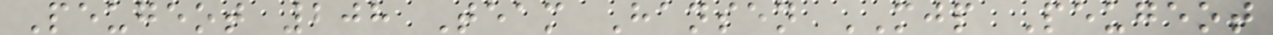Peugeot 208 Team Hansen MJP Peugeot
